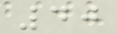40
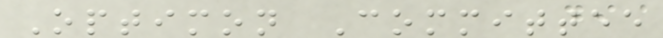Optimon Committee
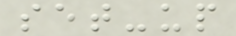set-up
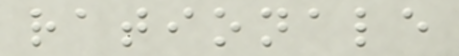rationale
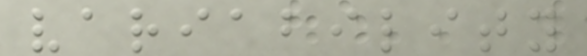variability
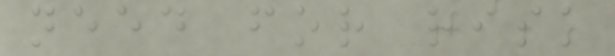need for risk
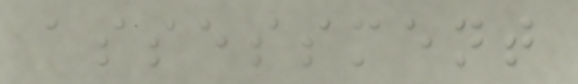assessment
